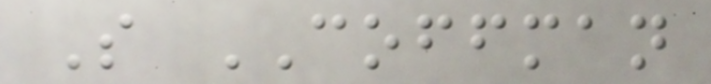S COFFMAN
